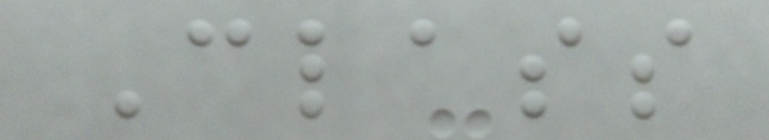Class
